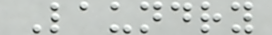Laundry
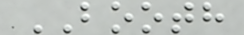BOOTH
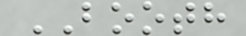BOOTH
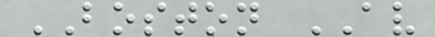BOSTON AV
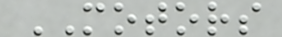MOTORS
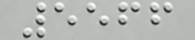5566
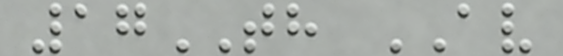17TH AV
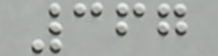367
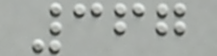367
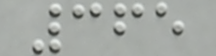365
